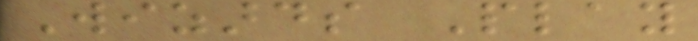Wizards Play
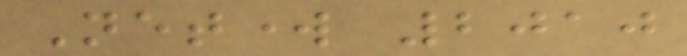Network 2010
